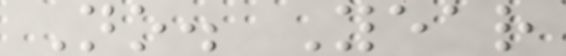No. Year
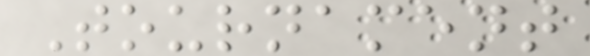Tournament
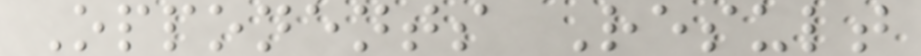Opponents Result
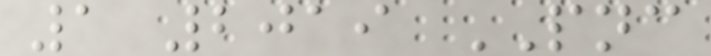1 2019 PNC
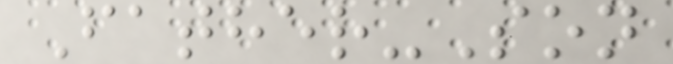Father-Son
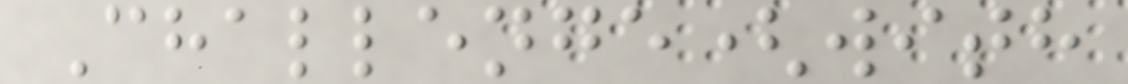Challenge(with
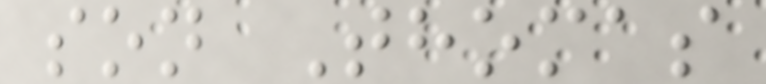son Thomas
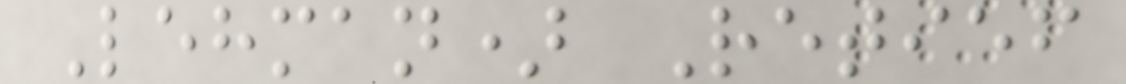Lehman) Retief
